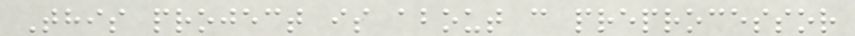This project is about c preprocessor
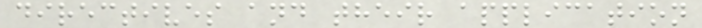directives and their application
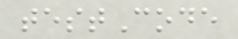testCode
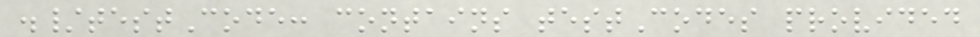./testCode: contains testCodes provided
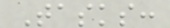Tasks:
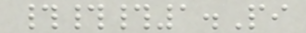###1.Pi
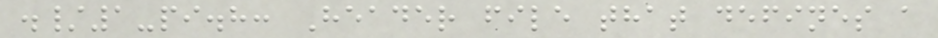./1-pi.h: Header file that defines a
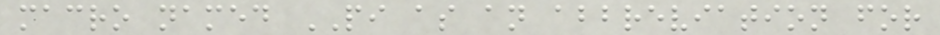macro named PI as an abbreviation for
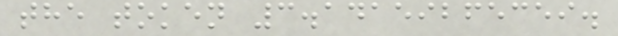the token 3.14159265359.
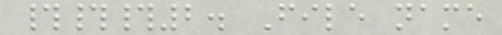###2. File name
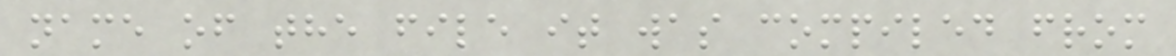name of the file it was compiled from
